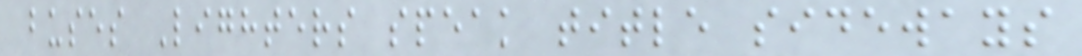buses Lighters speak title sideways
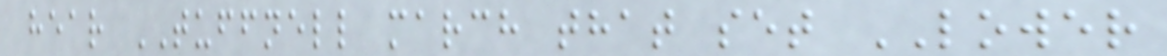hear TUFFNELL march that set LOWER
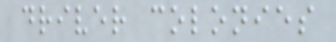driver colonies
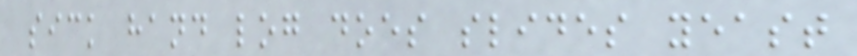sick hand log does slides yeast
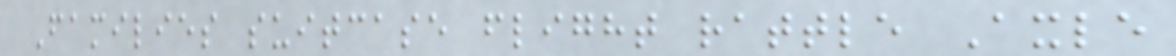Families suitcase flight rattle Axle
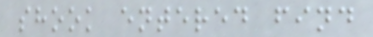shook entered find
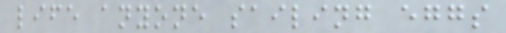life anyone sailing eggs
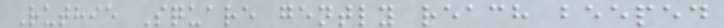Ruthie Square gently reach beeped
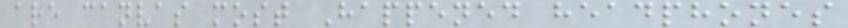are canvas most Happened headphones
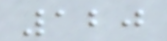120
